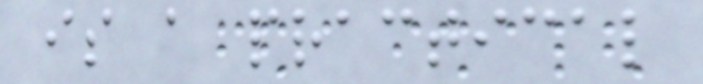is a practical
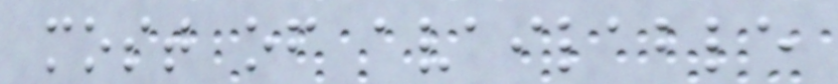most of available
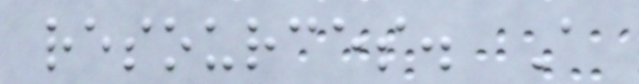resources. A
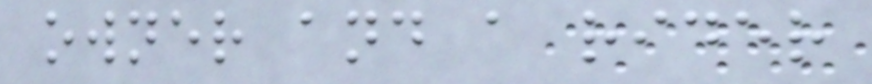owner and a rider
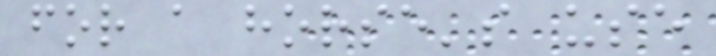for a horse's use
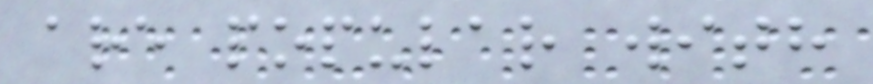are popular with
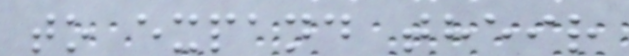to expand their
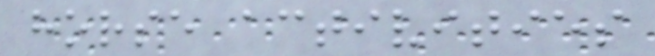horse activities
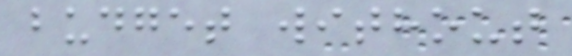budget without
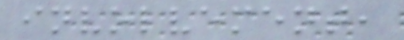involvement,
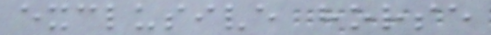exclusive horse
